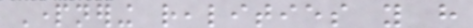Partnering realities you have
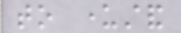to understand
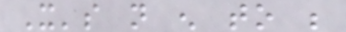It's not enough to be
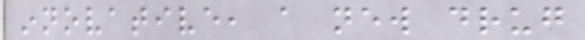innovative, a new drug
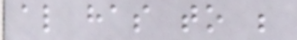also has to be
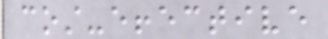cost-effective
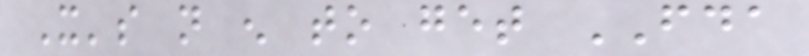It's not enough to get FDA
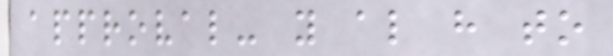approval- you also have to
